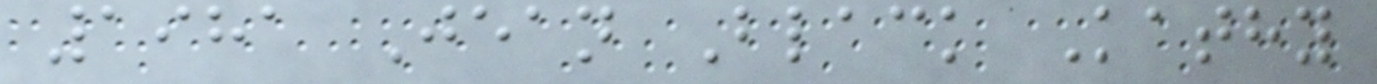1981 Jean Black Kathy
